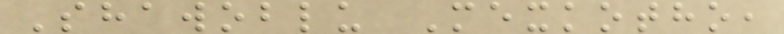Shawoblu Mexkotho,
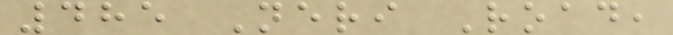485 Neri Road,
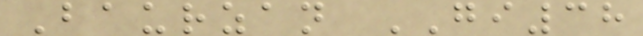Baurzan GI38
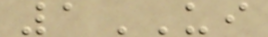1UI
